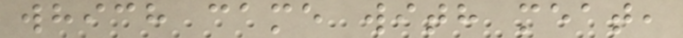which came with meat,
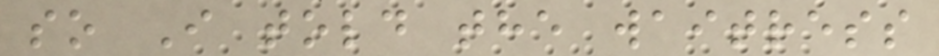so I told the waitress
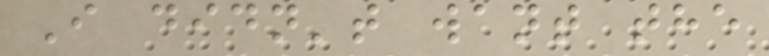I didn't want the
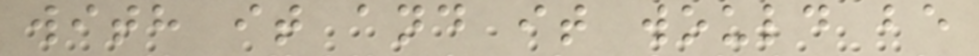with it and it would be
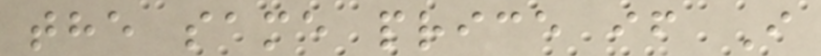the same price if I
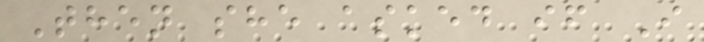Then she asked if I
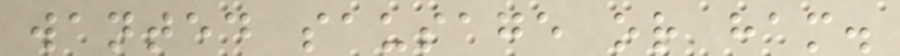wanted sausage or ham.
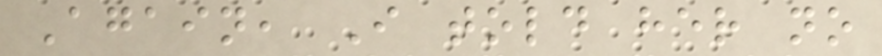Again, I told her no
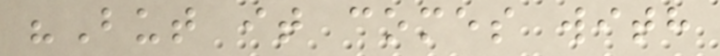"But it comes with
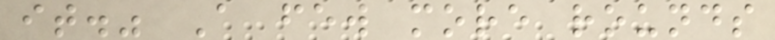it." A few more rounds
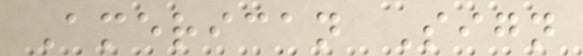American Sign
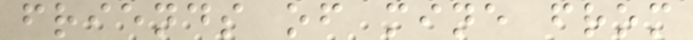friends of mine from
